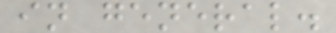in general.
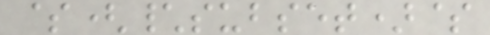$(\subset)$
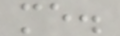me.
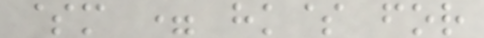$m = hk$ for
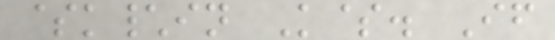$k\in K$. If
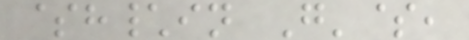$h\in G'$,
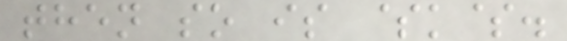then so is $k$.
